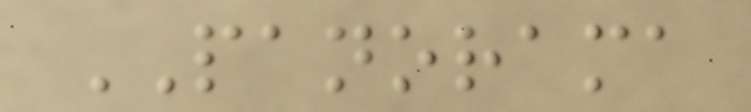PANORAMA
